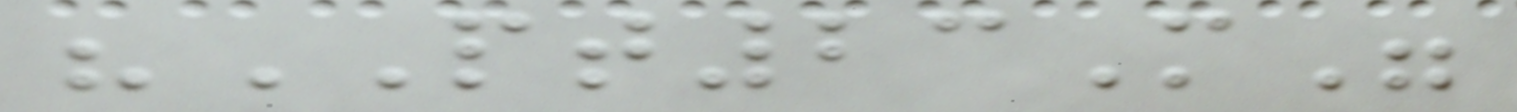"PT23M"
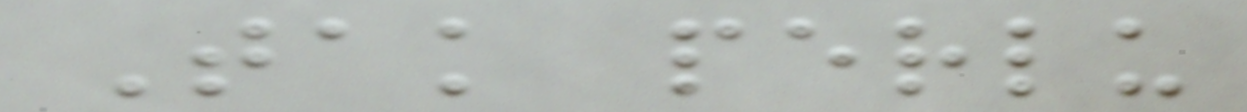Tak perlu
